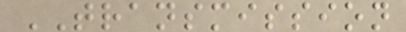TRANSMISSION
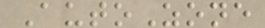AutoZone
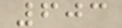603
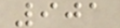901
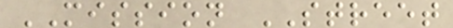MISSION STREET
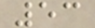53
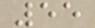55
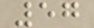57
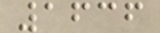1636
